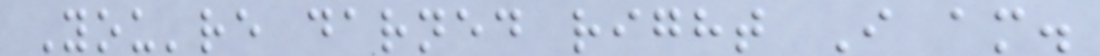You're darned right I am.
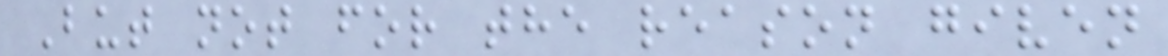But not for the reason given
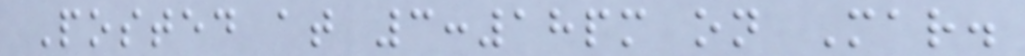Posted at 3:18pm on Mar.
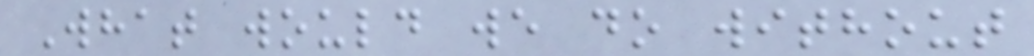What would we do without
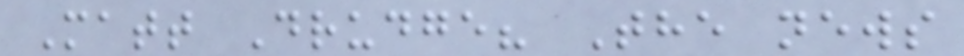Matt Drudge? The news
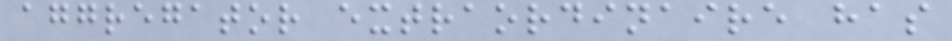aggregator extraordinaire has
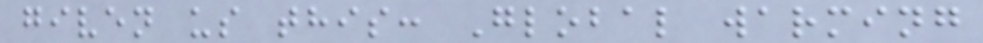given us this: Global warming
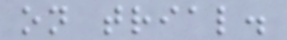on trial.
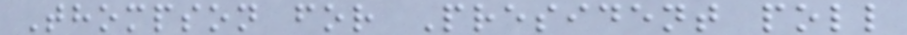Thompson for President poll
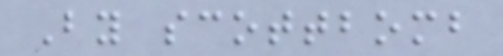By scottbomb
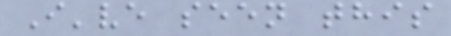I've seen this
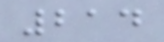214
